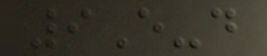9E-d
